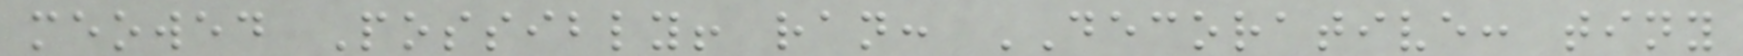meowed Possibly! ran: DECORATIVE: tiny
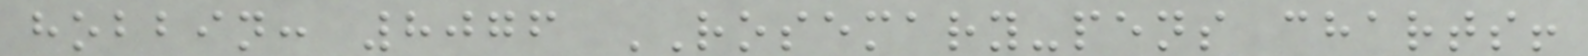hobbin: 8076 ROSEMARY-pens charts!
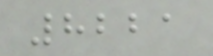8221
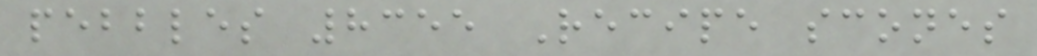pebbles 8355 Recipe scones
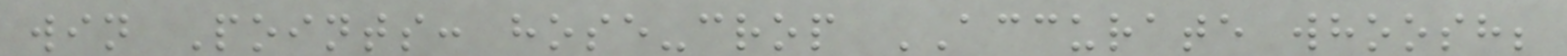win Points: hose-crop ACCURATE whoosh;
